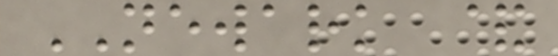NEWARK &
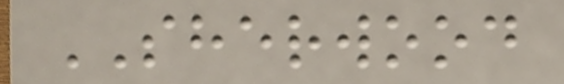SHERWOOD
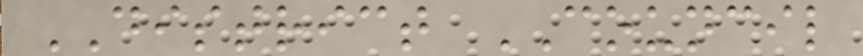DISTRICT COUNCIL
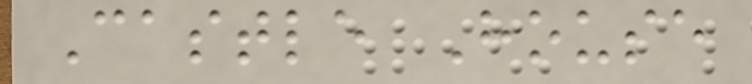Castle House
